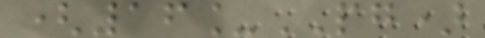(16_PG)
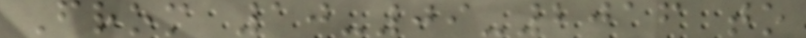From 10-09-2016 to
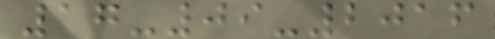17-09-2016
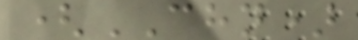(CHN)
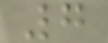7
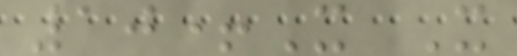10+X X
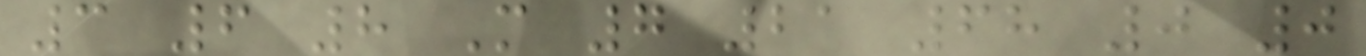3 6 8 M 7 21 68 0 0
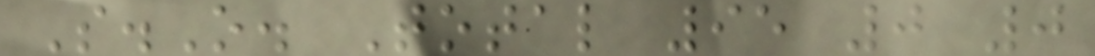S.O. Total 95 0 0
